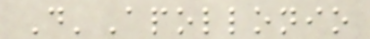D'Apollonio
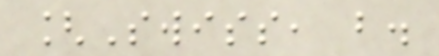[Swiss, b.
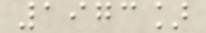1973]
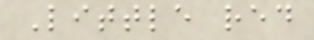Little red
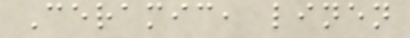Ceramic, linen
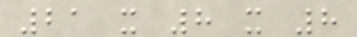21 x 8 x 8
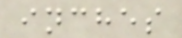inches
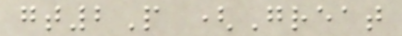gt2P (Great
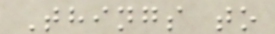Things to
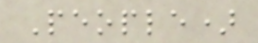People)
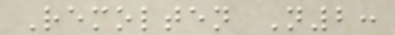Remolten N2:
